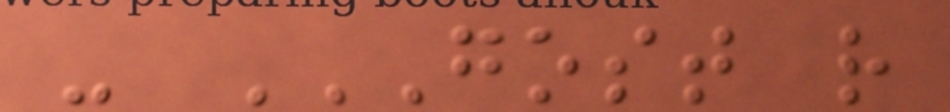- GOST R
